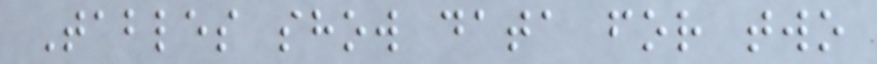Tables show data for two
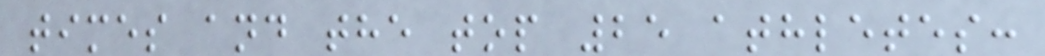times and the top 25 athletes:
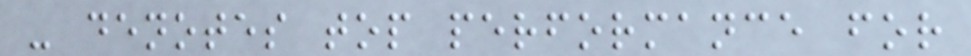- denotes top performance for
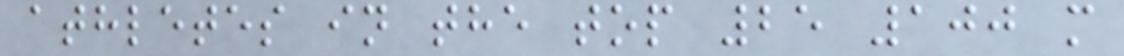athletes in the top 25 100 m
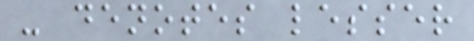- denotes lesser
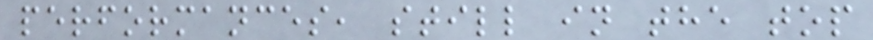performances, still in the top
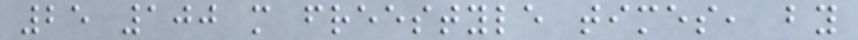25 100 m freestyle times, by
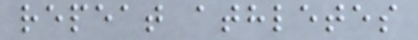repeat athletes
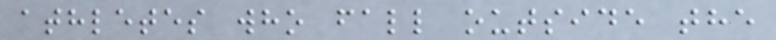athletes who fall outside the
